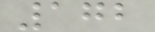172
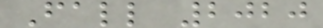Fall 2020
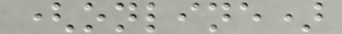(online)
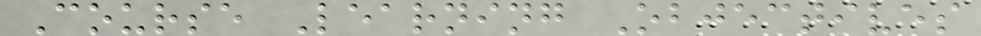Course Learning Objectives
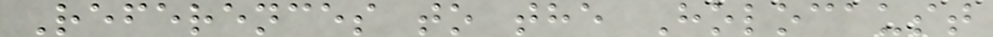References to the Holocaust
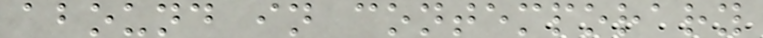abound in contemporary
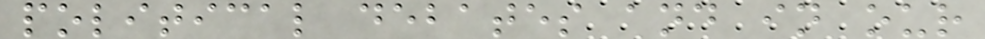political debates and in our
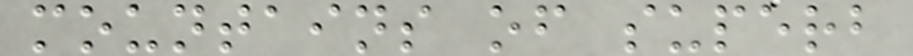mountains of superb
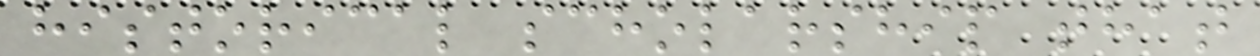historical scholarship that
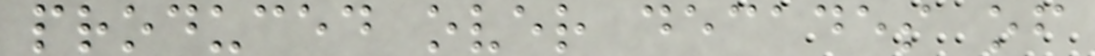produced over decades of
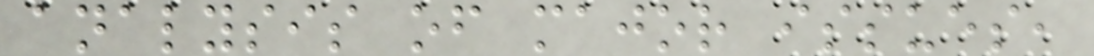analysis of major issues,
